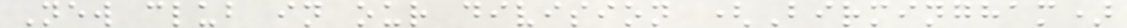New club in our division (Birmingham)
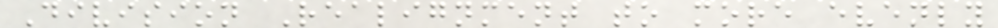Division Realignment to more evenly
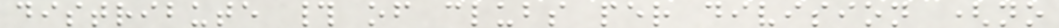distribute # of clubs per division (no
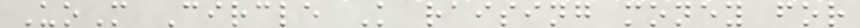UoM Circle K raising money for
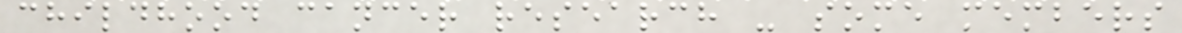childhood cancer research - some members
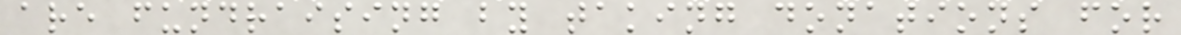are fundraising by taking donations for
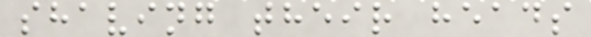shaving their heads
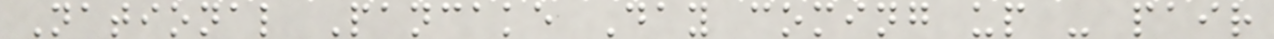National Pancake Day coming up - pair
